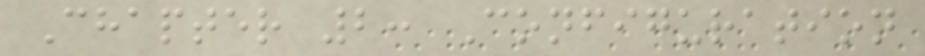Chapter 2: Configuration
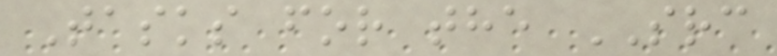Tasks for the SRC
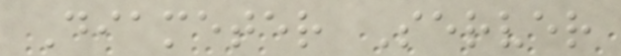Diameter Server
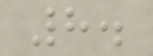8.
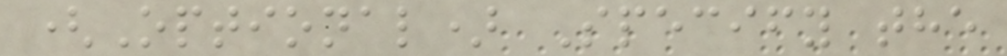(Optional) Specify the
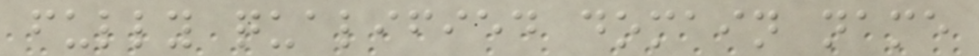fully qualified domain name
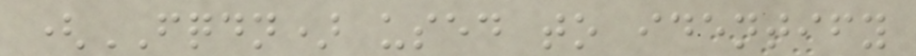(FQDN) used to identify
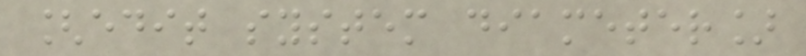[edit system diameter]
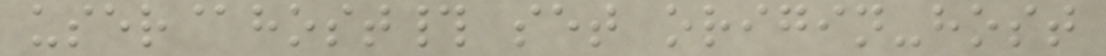user@host# set origin-host
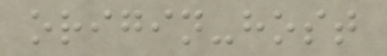origin-host
